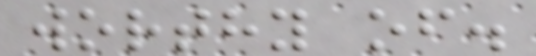worthy of.
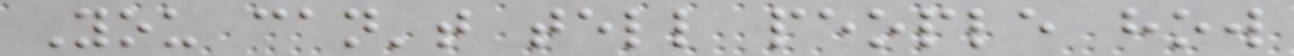You can't tell people how
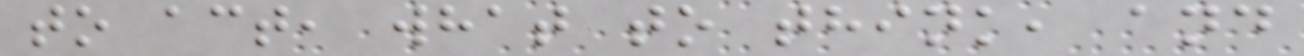to act, what to think, and
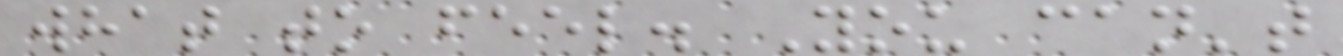what to feel. You can't
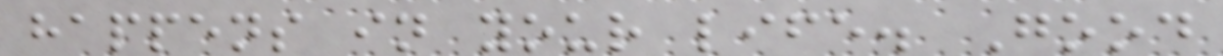happens in your life. Good
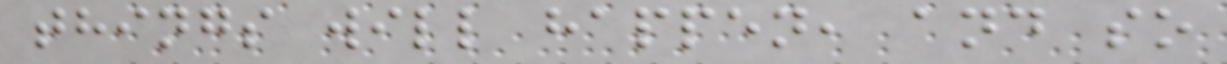things will happen, and so
